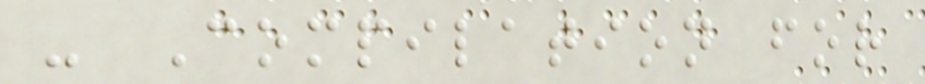- Compilation for
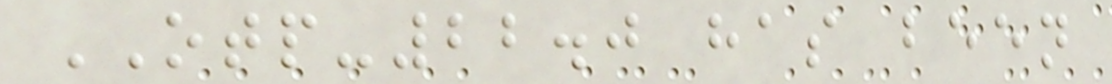OTP-22.0 has been
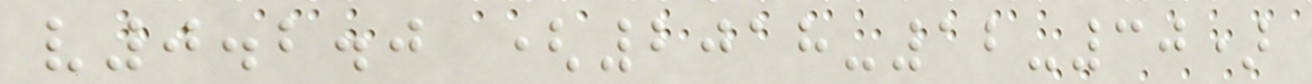v0.2.0 (2018-12-30)
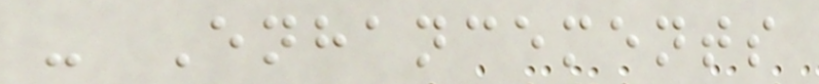- Enhancements
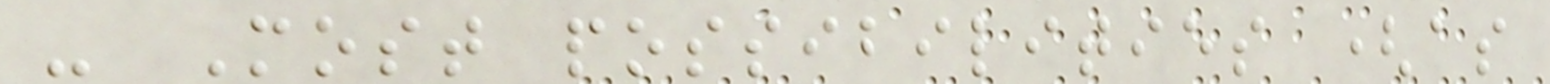- Most possibilities (as
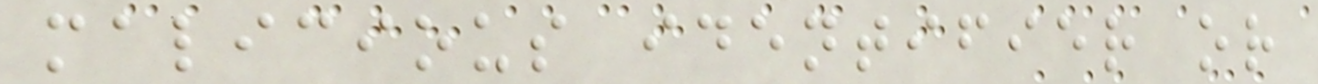malicious identifier or
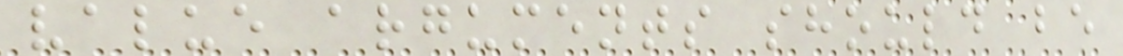value arguments should be
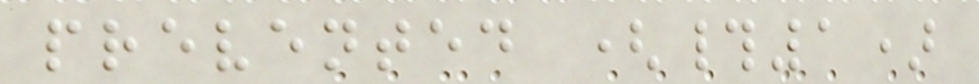prevented (#1)
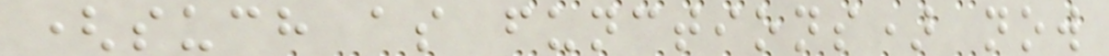(such as functions) now
